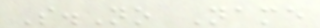S.No Name
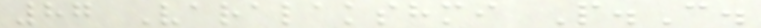87 Varalakshmi P.C.
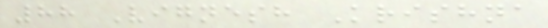88 Vignesh Krishna
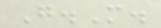G.M.
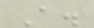A.
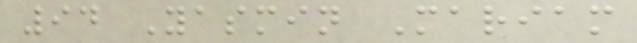94 Yasmin Mariam
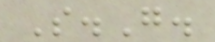S.G.
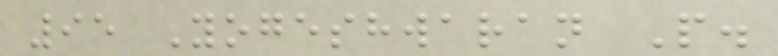95 Yogeshwaran P.
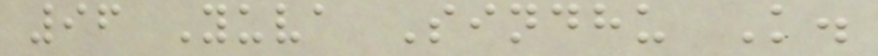96 Yuva Sindhu K.
